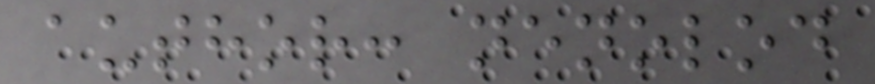author: nenolod
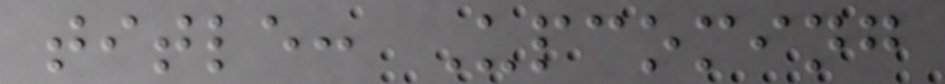title: Upcoming
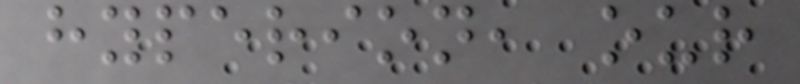hyperion, our
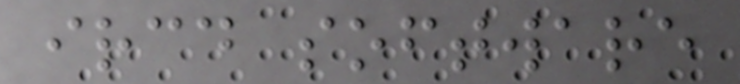ircd software
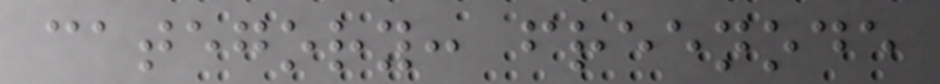category: freenode
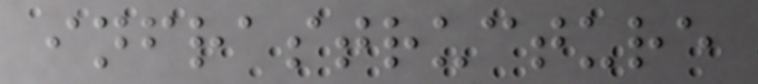infrastructure
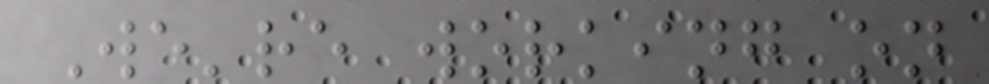We're working on
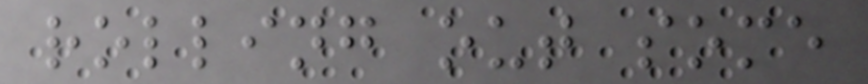rolling out some
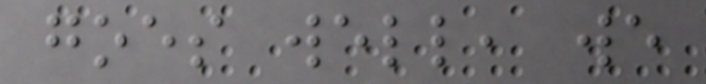goes well, we
